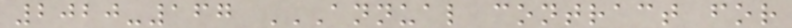2020-167 ANNUAL CONTRACT FOR
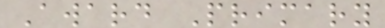Award Primary
